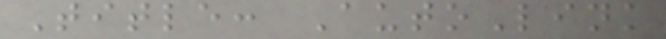Title: AutoLink
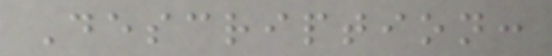Description:
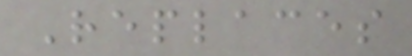Replaces
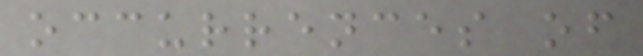occurrences of
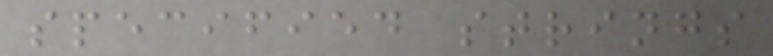specified strings
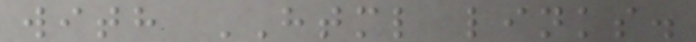with HTML links.
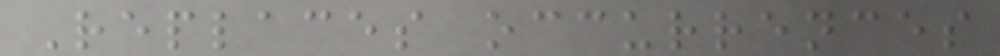Replaces occurrences
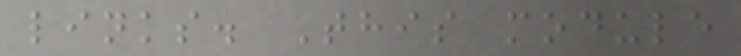links. This module
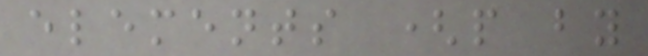elements (p by
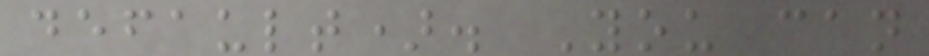default). You can
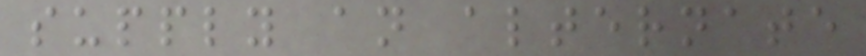supply an alternate
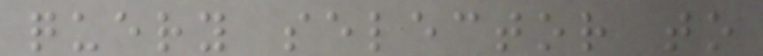query selector to
